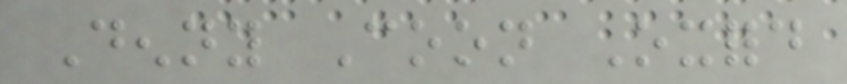Denny Coon Oxford
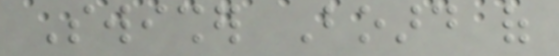Swisher Board of
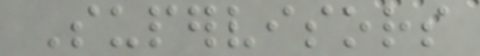Supervisors
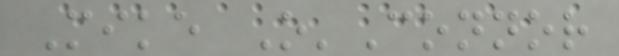Mike O'Connor
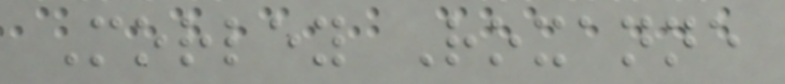Morley Roxanne
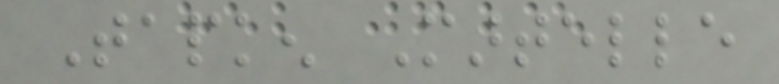Tapken Martelle
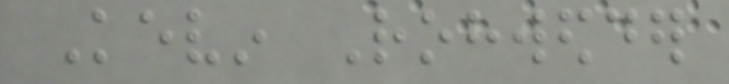Kevin Rohwedder
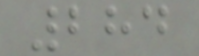284
